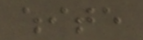white
